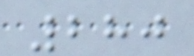280
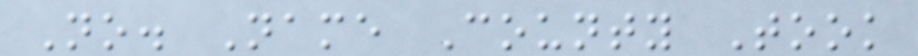No. Name County Took
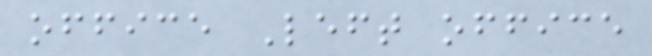office Left office
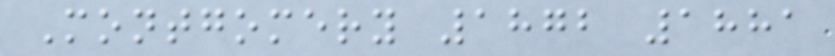Montgomery 1872 1881
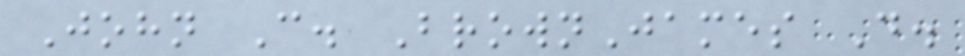John C. BrownJames D.
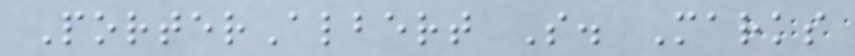PorterAlbert S. Marks
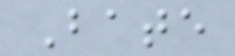Bate
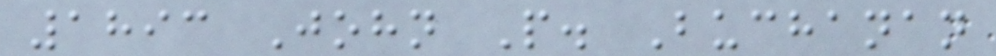1893 John P. Buchanan
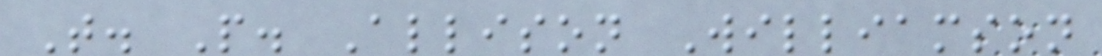T. P. Allison Williamson
